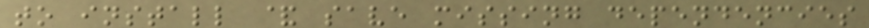to install & save missing dependencies
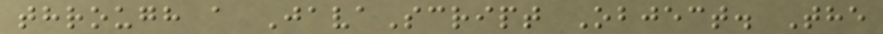through a JavaScript Object. The
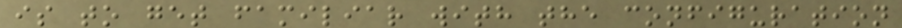is to get familiar with the configuration
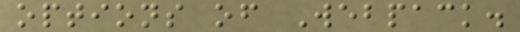options of Webpack.
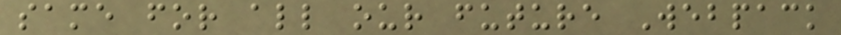same for all our future Webpack
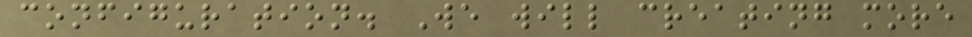configuration. We will creating more
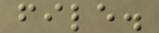file.
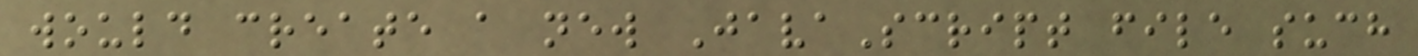would create a new JavaScript file such
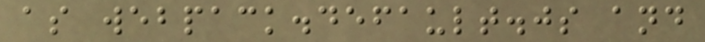as webpack.default.js and
